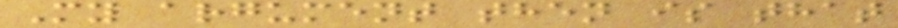My argument then is that
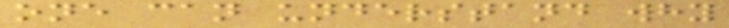one can understand why
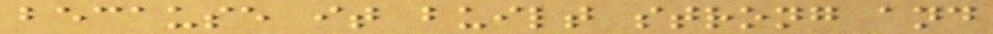because it built strong and
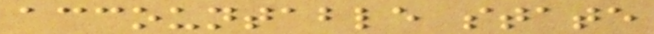accountable state
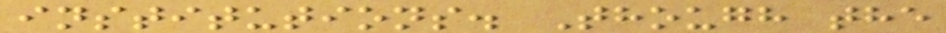institutions. Though the
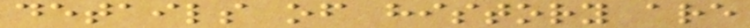details of history are
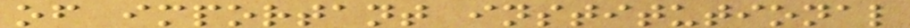of important institutional
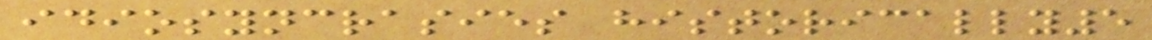idiosyncrasies historically5
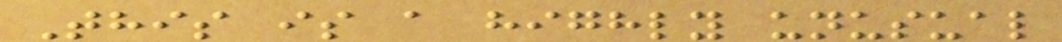This is a highly unusual
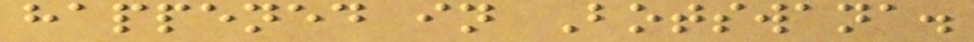happened in Botswana.
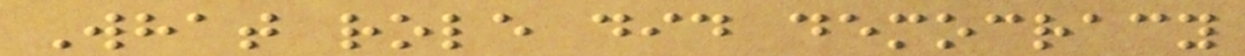What role did democracy
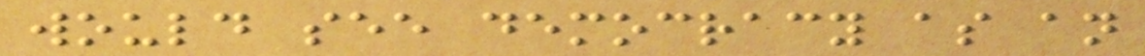would see democracy as an
